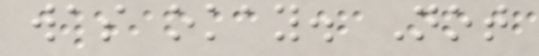was okay. Not
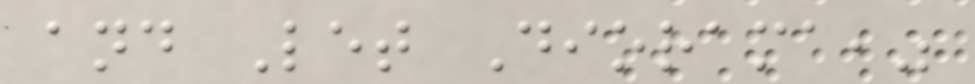and Let Diorama,"
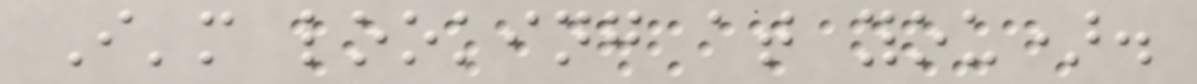I'm looking at you).
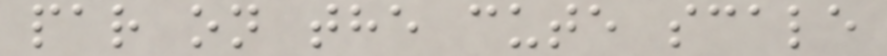par on the cute scale
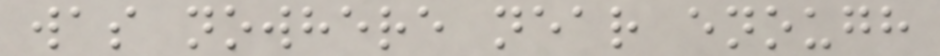was nowhere near enough
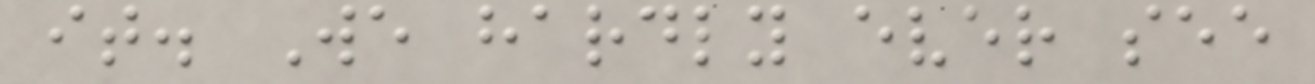it. We hardly ever see
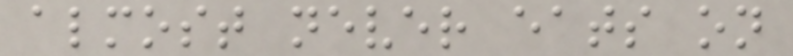almost never eats on
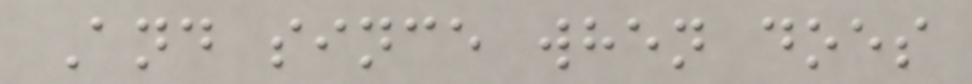And since when does
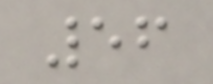56
